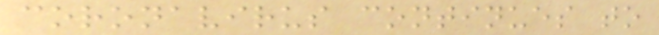coronavirus continues to
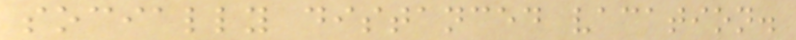socially distanced vacation.
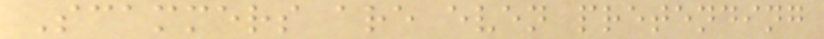Scammers are even pretending
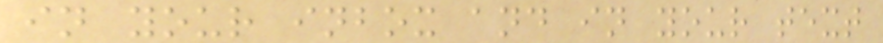in your inbox and in your text
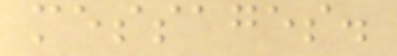messages.
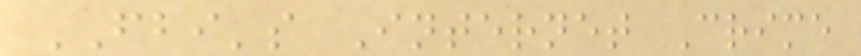FBI's Internet Crime
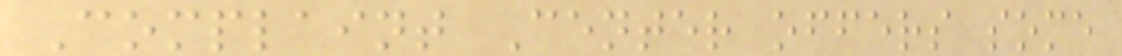Complaint Center offers some
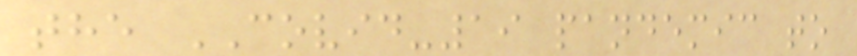the COVID-19 pandemic to
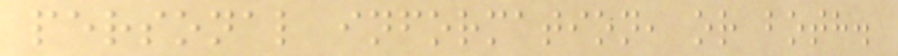personal information, or both.
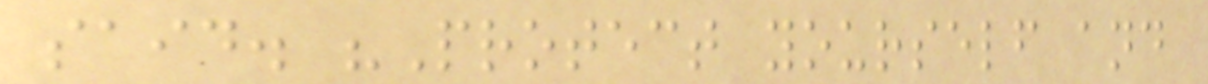said. "Protect yourself and
